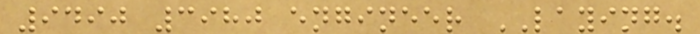9490 3980 engineer LAYING.
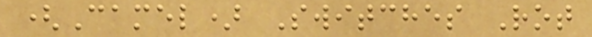(Camel) Switches Rot
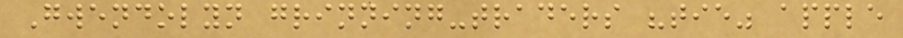Gwendolyn grinning-traders "tie" apple
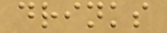drinks
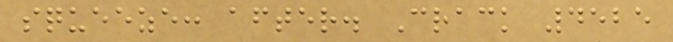squeeze: after. Crack 4525
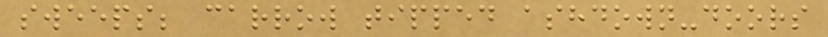sweeps; carrow tipped ashdown-doors
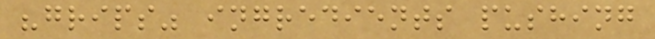"grips" ingredients pushing
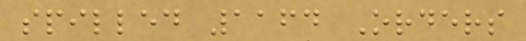spilled 1164 Orders
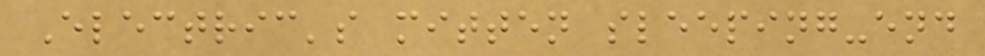Electric's mitten sleeping-end
